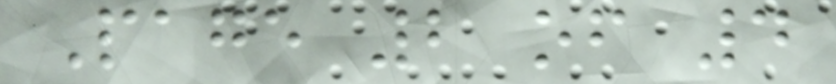Page 2 of 4
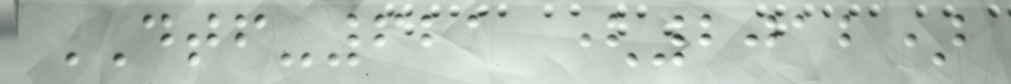DTF-621 (2012)
